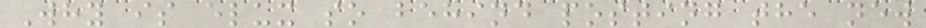Why is elux so behind posting the new
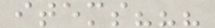items???
